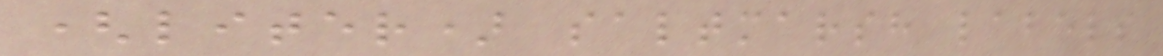(liter) saltmarsh labels
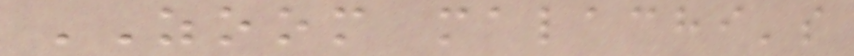ZOOM malachi's
